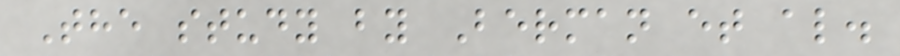The study by Berman et al.
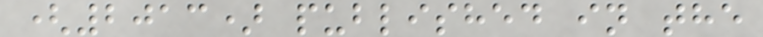(2013) published in the
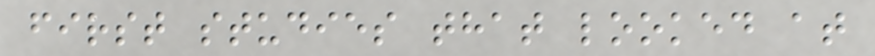first studies that looked at
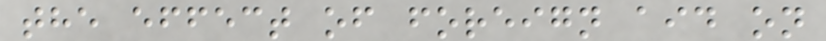the effect of foreign aid on
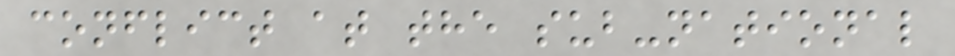conflict at the sub-national
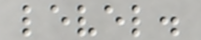level.
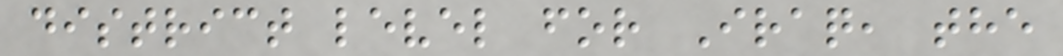district level for Iraq, the
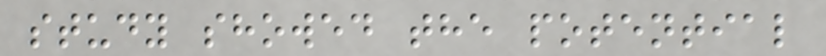study showed the potential
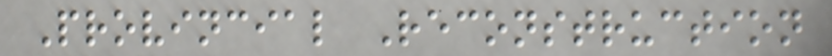Provincial Reconstruction
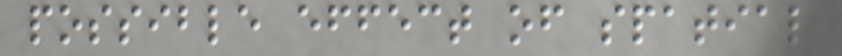possible effect of spatial
